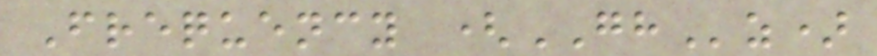Frequency (GHz)
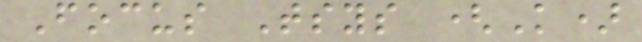Focus Tsys (K)
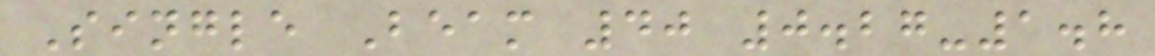Single Beam 40 0.27-1.8
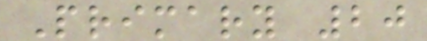Primary 20
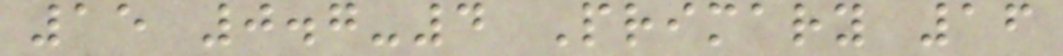15 0.7-4 Primary 16
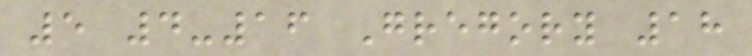5 4-16 Gregory 18
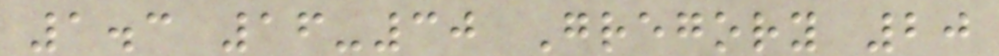1.3 16-30 Gregory 20
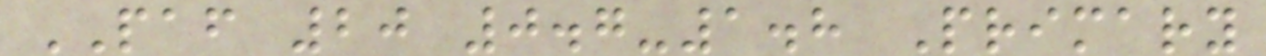PAF 20 0.7-1.8 Primary
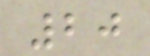20
